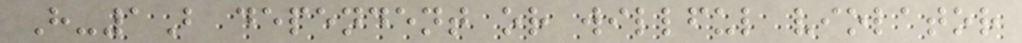H-1B dependent or willful violator
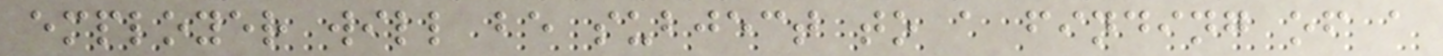employer will be subject to a finding of a
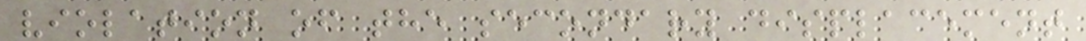violation of the secondary displacement
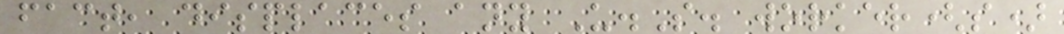fact, displaces any U.S. worker(s)
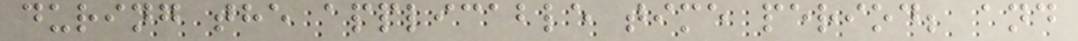during the applicable time period; and
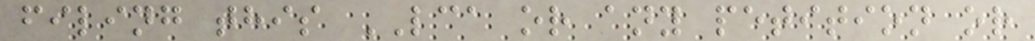filing this LCA or any petition or
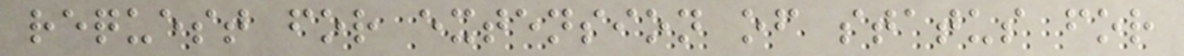request for extension of status for
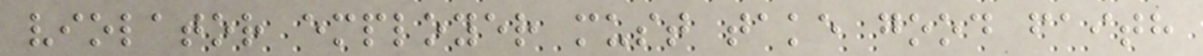violator employer must take good faith
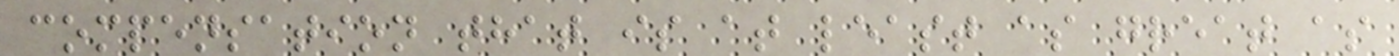compensation that is at least as great as
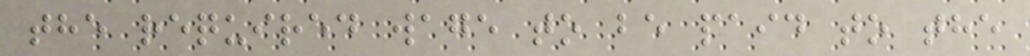the required wage to be paid to the
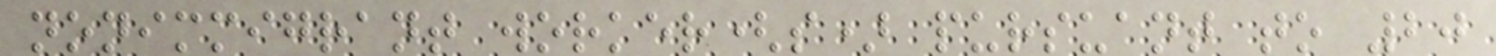nonimmigrant worker(s) pursuant to 20
